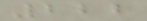222
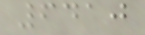6410
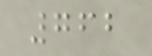762
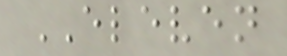ELEVEN
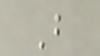B
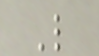L
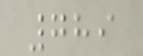789
